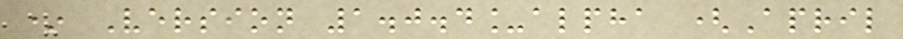* Version 1.0.4_alpha (April
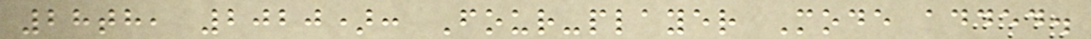28th, 2020): Four-player Mode added.
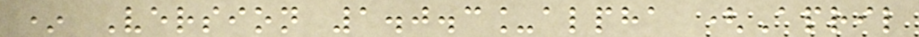* Version 1.0.3_alpha (April
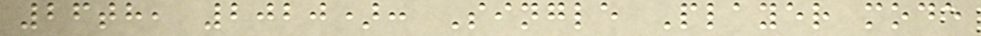26th, 2020): Single Player mode
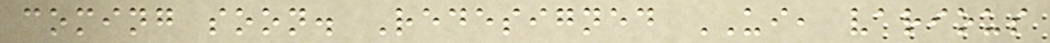coming soon. Redesigned UI, various
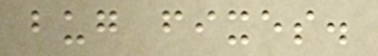bug fixes.
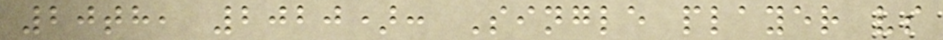20th, 2020): Single player vs
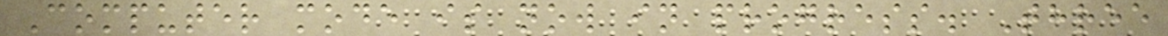Computer mode is now in progress. Three
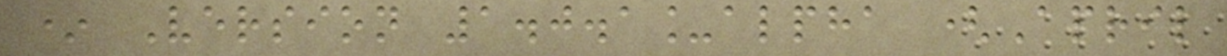* Version 1.0.1_alpha (April
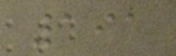191
